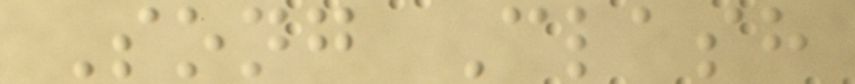Song Clash
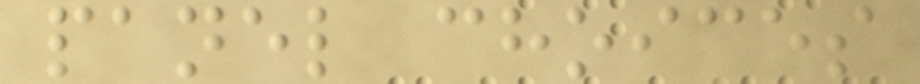panel choices
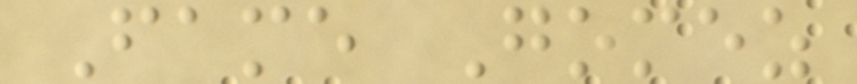Fame Gomez
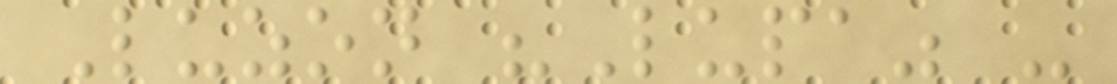Luzon "Lupa" -
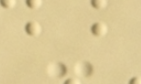-
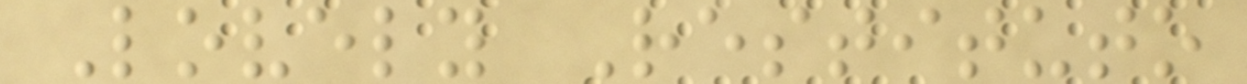Lovely Restituto
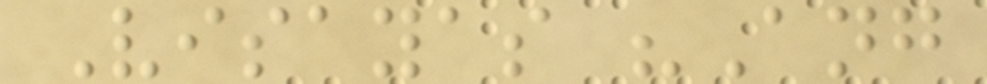Visayas "Ang
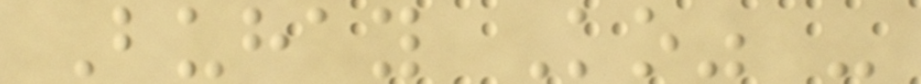Buhay Ko" -
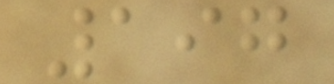197
